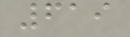619
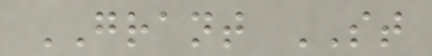GRANT ST
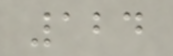124
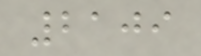2109
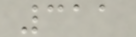311
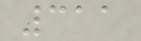311
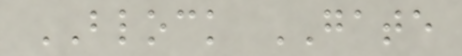BLOCK GATE
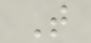T
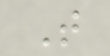T
